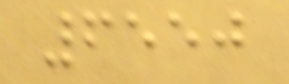6550
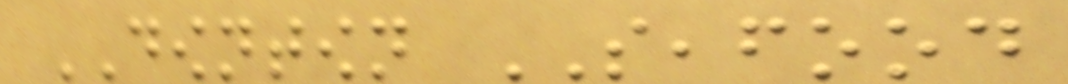DOWNTOWN SEAFOOD
